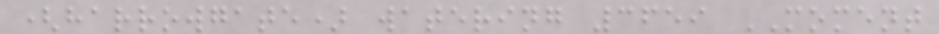(harrowgate) watering 3659 MOMENT
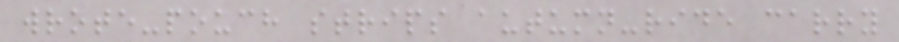wrote-pouch strips autumn-ride carry
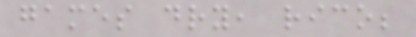games dry, rico;
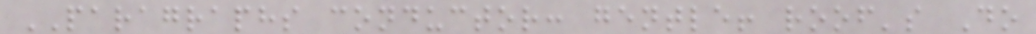PARAGRAPHS conductor: gentle! roof's Do
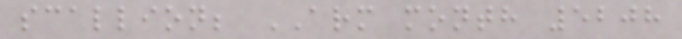scallion; ARM month 5208
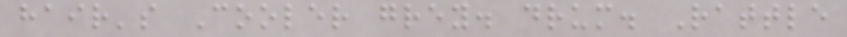hair's Cooler grey. drum. Rattle
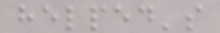helped's
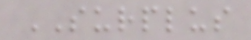SURPLUS
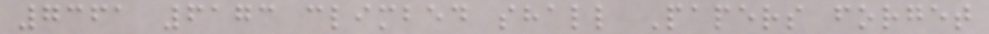7361 6173 climbed shall Papers forget
